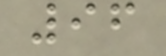96
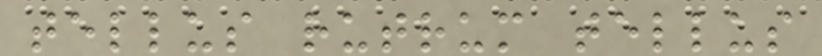tellus rutrum tellus
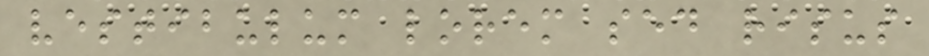vestibulum lorem sed risus
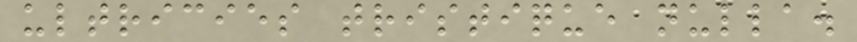ultricies tristique nulla.
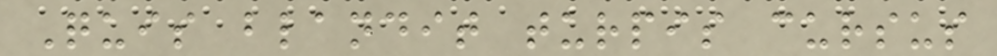Quis blandit turpis cursus
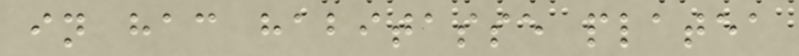in hac habitasse platea
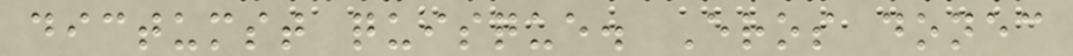dictumst quisque. Eros donec
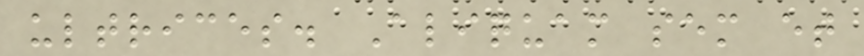ultrices. Aliquam sem et
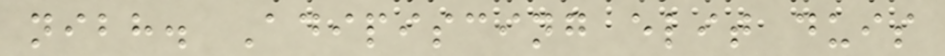nibh. Adipiscing elit duis
